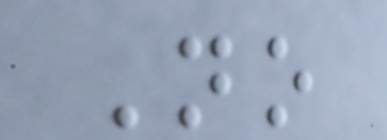No
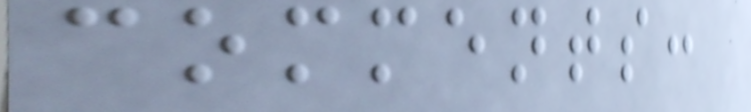comments:
